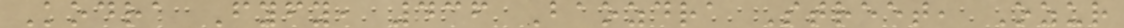Kodra Fyfy, 436 Baozdra Street, Ozur
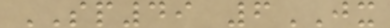SP49 6JX
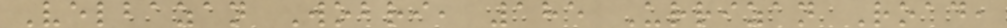Velbazan Wobri, 185 Urrizan Road,
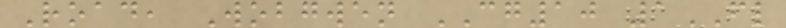Road, Wobgwen CG10 1FL
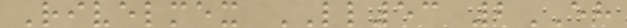Rivelmex LL53 2EH
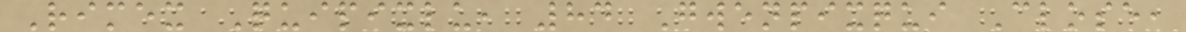Rimex Quipixlu, 84 Gwenpixqui Close,
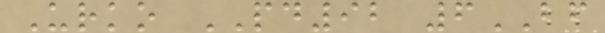Urko PD92 6BF
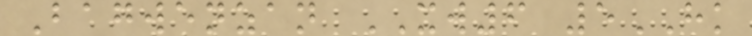Bagwenzan XW6 5HK
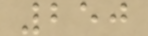250
